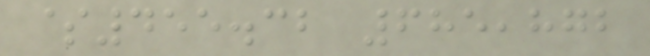$455.32 685,872
